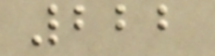222
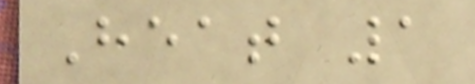Heat 1
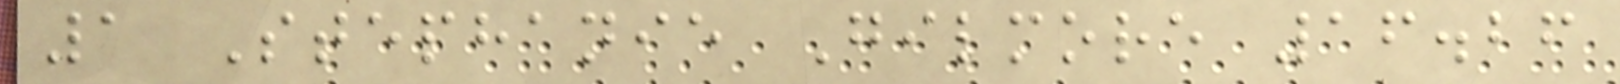1 Stephanie Gilmore 16.26
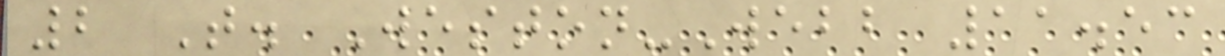2 T. Weston-Webb 11.53
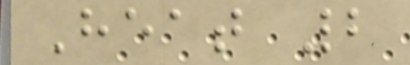Heat 2
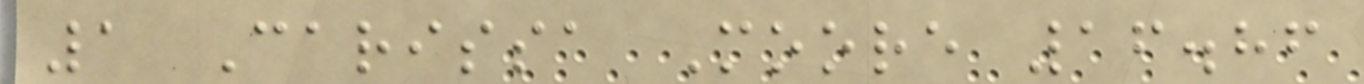1 Carissa Moore 16.86
